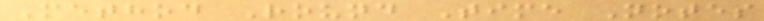Method Round Time Notes
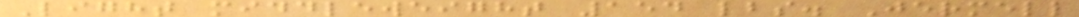Light middleweight 154 lbs. Jermell
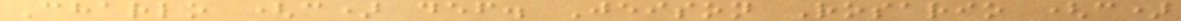Charlo (c) def. Jeison Rosario (c)
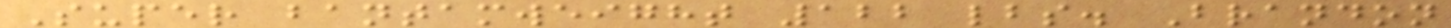Super bantamweight 122 lbs. Brandon
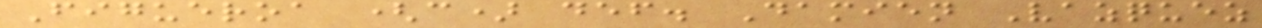Figueroa (c) def. Damien Vazquez
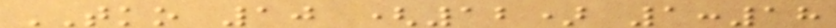TKO 10 (12) 1:18
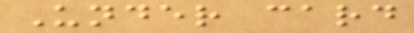Under card
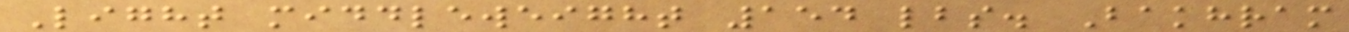Light middleweight 154 lbs. Bakhram
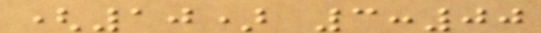(10) 3:00
